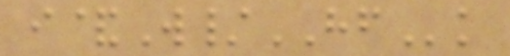i&W/HFk
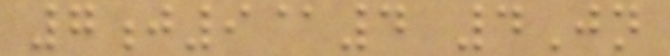7j9@4 4Jn
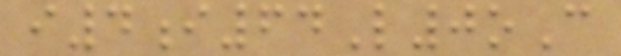i4i64L0oC
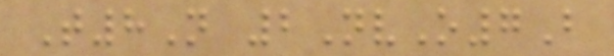T8N 2NvO7B
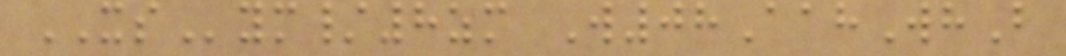XSym/8zm W08AahWhB
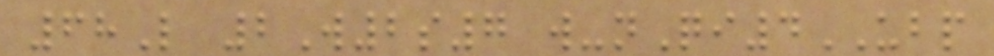68L 2W2s7 w-nQi4UBP
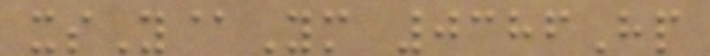xsY@Ym 0386Hp
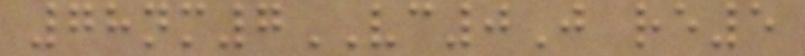78nm7VC0J re5
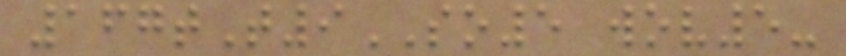167tT9SO5 wov5-
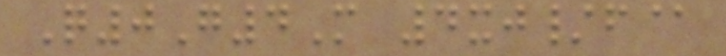Q0G4M 4xj/f@
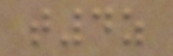t4z
